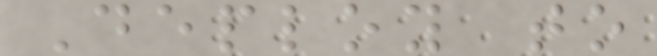Deploy to
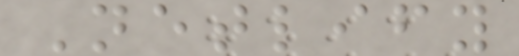Netlify
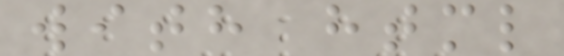with html
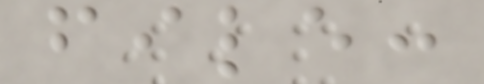file:
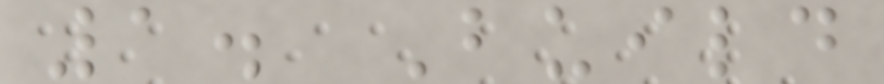1. Build
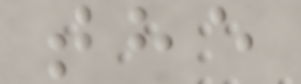the
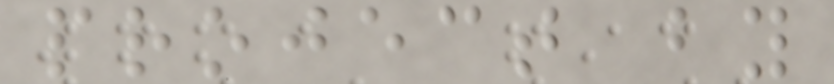project by
